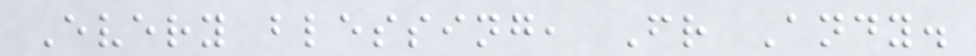Every blessing, Fr Andy.
